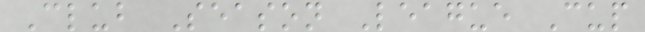Club Season League Cup
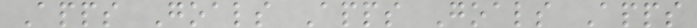Apps Goals Apps Goals Apps
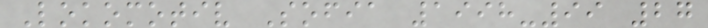Lokomotiv Sofia 1998-99 27
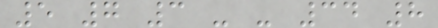5 7 3 - - 34 8
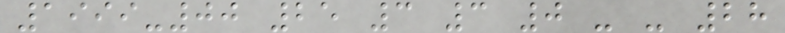1999-00 25 3 3 0 - - 28
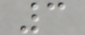3
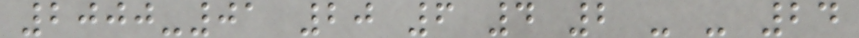2000-01 20 6 4 2 - - 24
